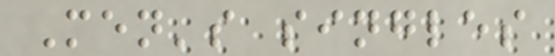Men's singles
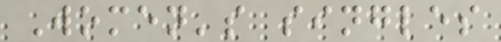Women's singles
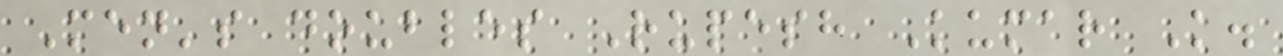Men's doubles Rupesh Kumar K.
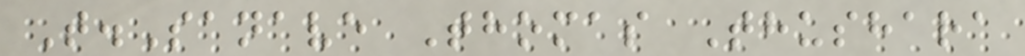T.Sanave Thomas Thushara
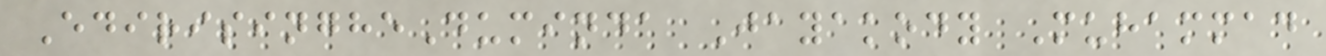EdirisingheDuminda Jayakody Muhammad
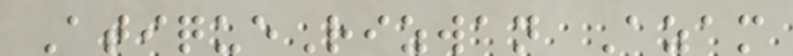AtiqueRizwan Azam
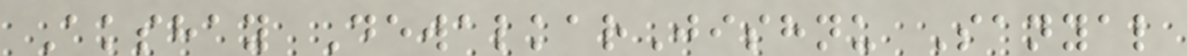Akshay DewalkarJishnu Sanyal
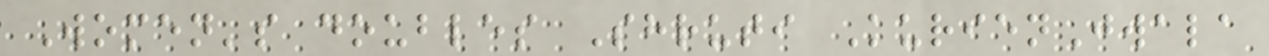Women's doubles Shruti KurienJwala
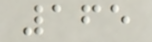165
